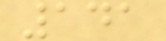141
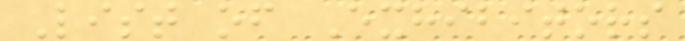List of Exhibitors
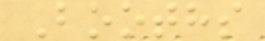Booths
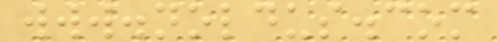www.noldus.com
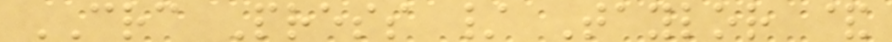CRC Press / Taylor &
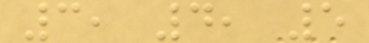3, 4, 5
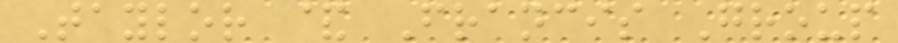Taylor & Francis Group
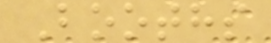Booths
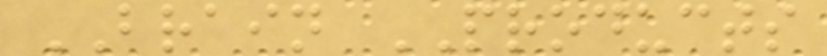BRAIN PRODUCTS
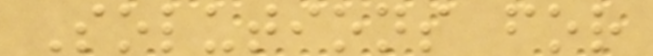Solutions for
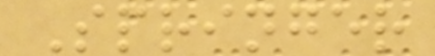Springer
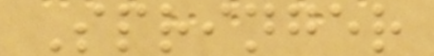Springer
